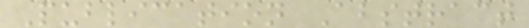Publication Abstract
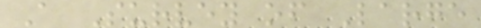A Survey of Large
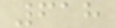618
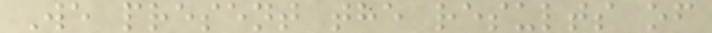We present the results of
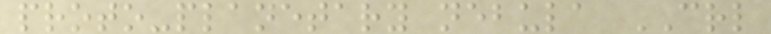proto-planetary nebula CRL
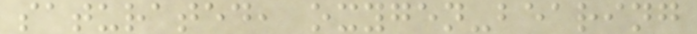saturated, oxygen-bearing
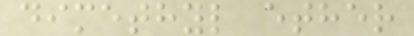dimethyl ether
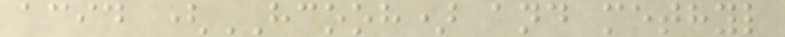acid (HCOOH) and methyl
